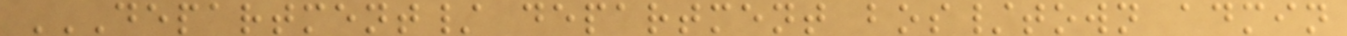DEPARTMENT/ DEPARTMENT BOS/TOWN ADMIN
